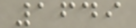1649
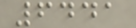6441
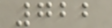722
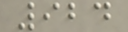924
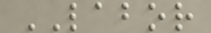LABOR
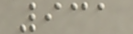931
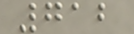712
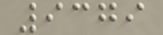9379
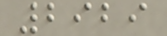2929
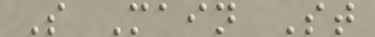S Main St
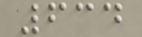634
